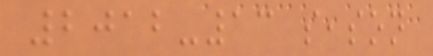2012-13 season
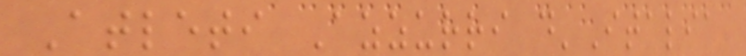Atleti Azzurri d'Italia
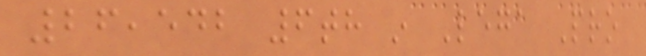26,542 6th in Lega Pro
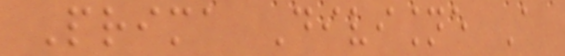Prima Divisione A
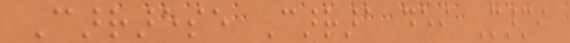Carrarese Carrara dei Marmi
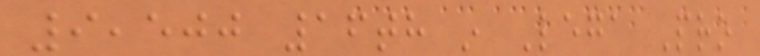9,500 16th in Lega Pro
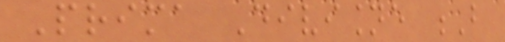Prima Divisione B
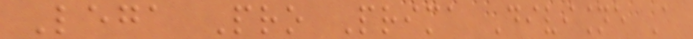Lega Pro Prima Divisione A
